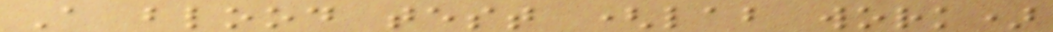A blood test (lab work)
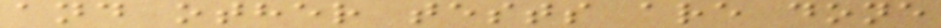and other tests are done
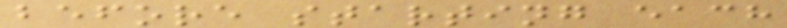before starting each
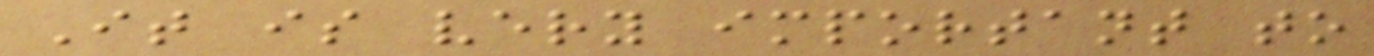It is very important to
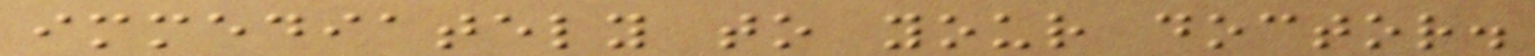immediately to your doctor.
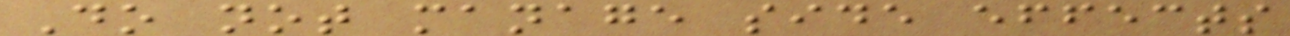Do not manage side effects
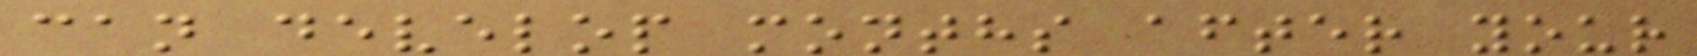can develop months after your
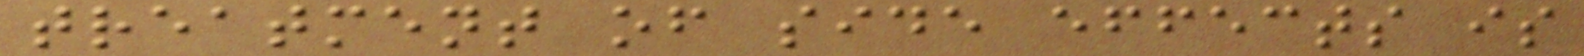treatment of side effects is
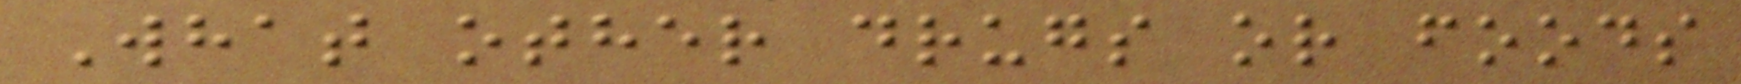What other drugs or foods
